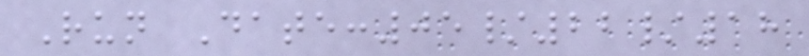Run Date:05/22/18
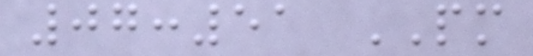07:51 PM
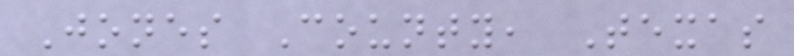Jones County, Texas
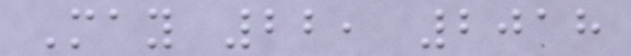May 22, 2018
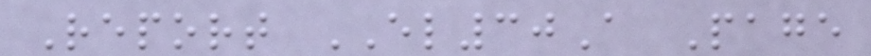Report EL30A Page
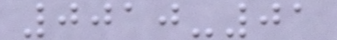0010-01
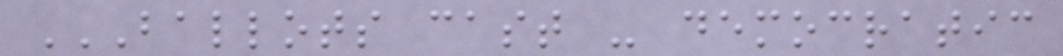BALLOTS CAST - DEMOCRATIC
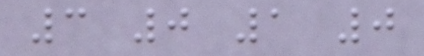3 0 1 0
